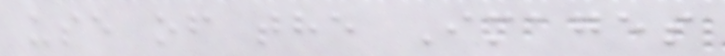use of the Images
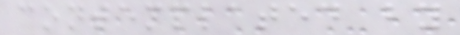contemplated by
